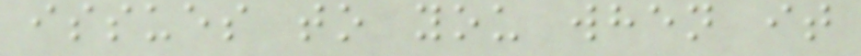issues to you when it
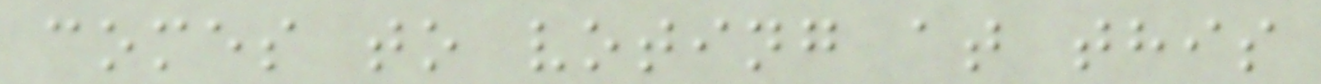comes to voting at this
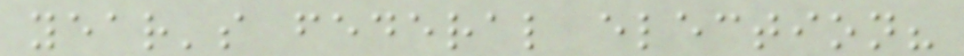year's federal election?
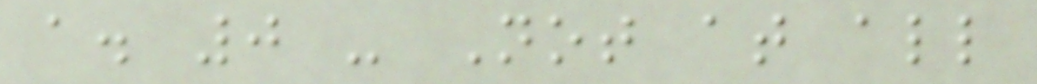a. 0 - Not at all
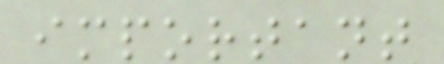important
